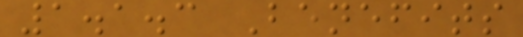1.1.3 Benefits
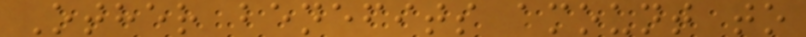Other benefits amount to
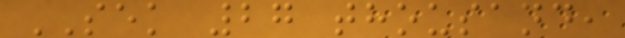SEK 27 thousand,
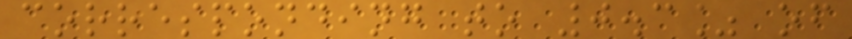corresponding to 0.3% of
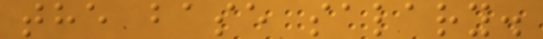the base salary.
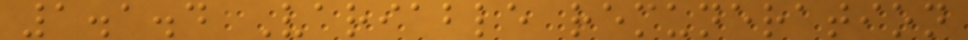1.1.4 Variable remuneration
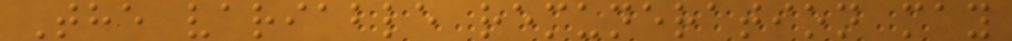The variable remuneration may
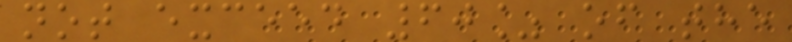not exceed 60% of the
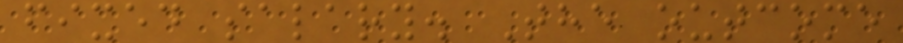fixed salary. The outcome
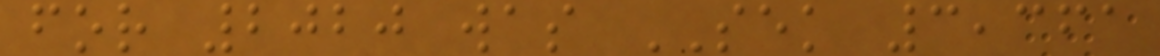for 2020 was SEK 3,361
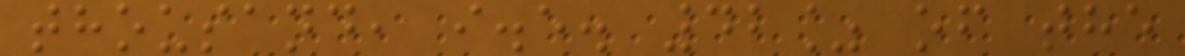thousand, i.e. 42% of the
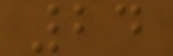24
